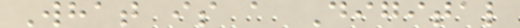What is a Digital
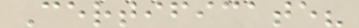Certificate?
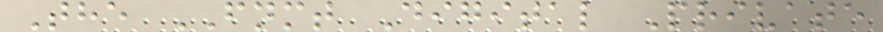The FNMT Digital Private
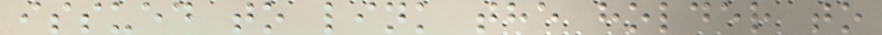issued to link the holder to
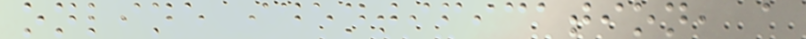online identification, a
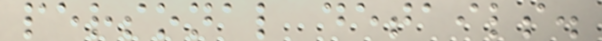personal details.
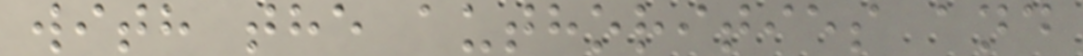with the authorities and
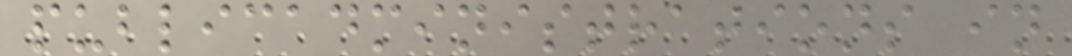publicadministrations in
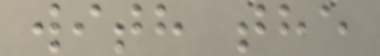with the
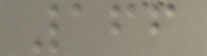166
